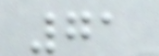71
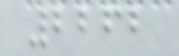2262
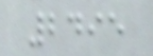2495
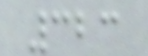323
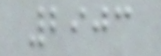2903
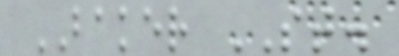BAKER ST.
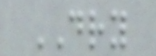DRY
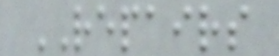REPAIRS
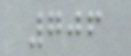706
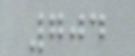704
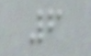6
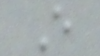E
